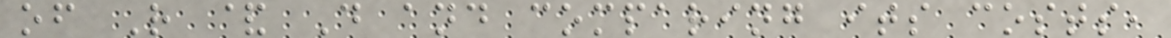of R & D and comparing its costs,
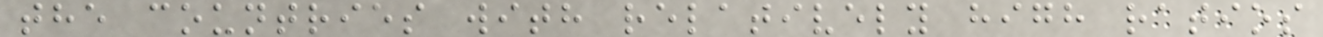the countries with relatively high ratios
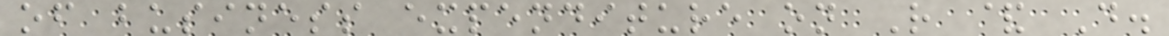of business expenditure on R & D.
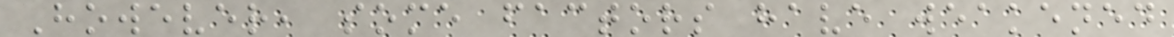However, some factors have weakened
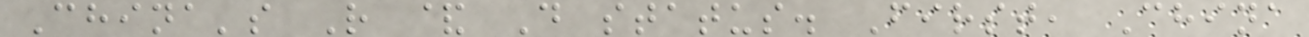China's R & D status. First, China
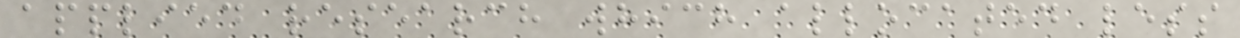applied research which allocated less
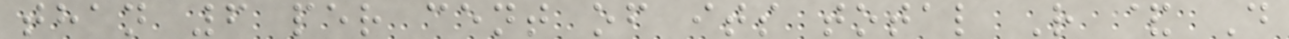than 6 per cent of its total R & D
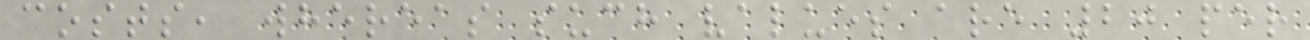costs, whereas such values are 20 per
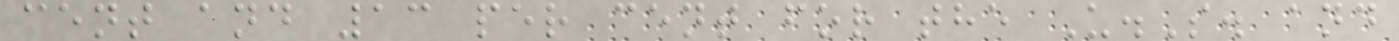cent and 13 per cent for the U.S. and
